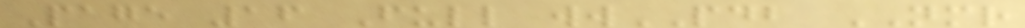Page 16 Full wwPDB NMR
